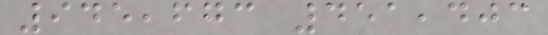945,673 451,403
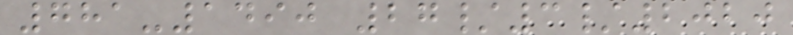781-1490 27/3/2020
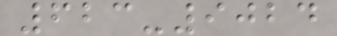623-9024
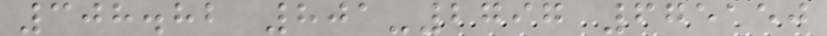308.82 801-2797 675150
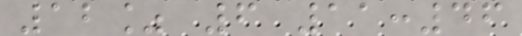12% 6 11:46
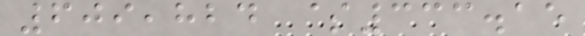609,824 $333.15
